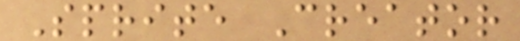Sprite Creator
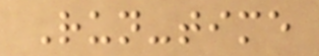Run-time
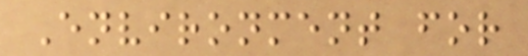Environment for
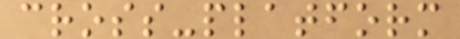cross-platform
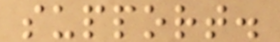support.
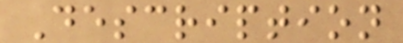Description
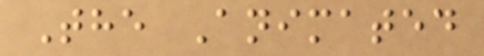The Animated
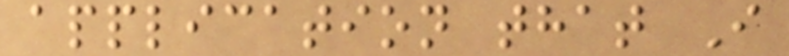application that I
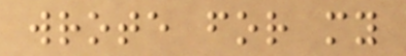wrote for my
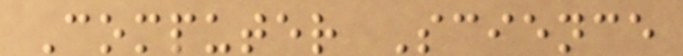Computer Science
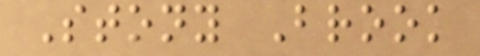Stony Brook
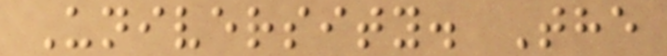University. The
